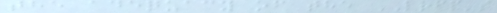the adequacy of the LRFP's
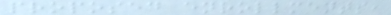proposed enrollments,
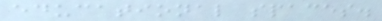educational spaces.
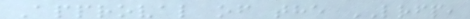Approval of the LRFP,
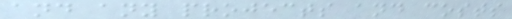and any projects and costs
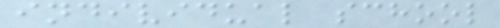individual school
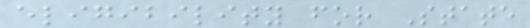eligibility for State
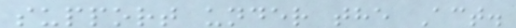support under the Act.
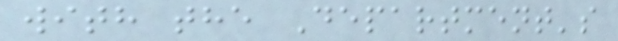with the Department's
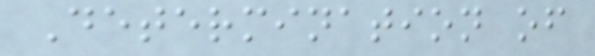Determination of
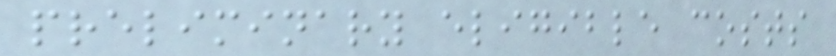preliminary eligible costs
